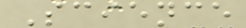Science
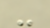-
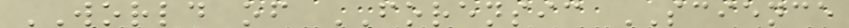WORLD of FORENSIC SCIENCE
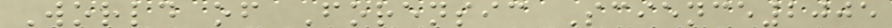World of Forensic Science2005
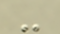-
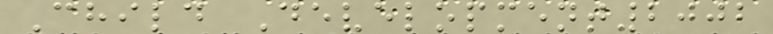Child Development2002
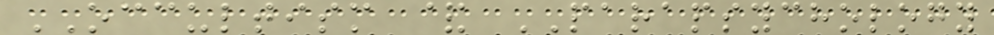OCCULTISM & PARAPSYCHOLOGY
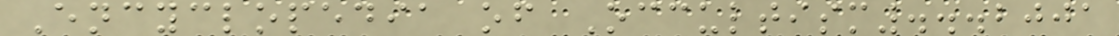Encyclopedia of Occultism...2001
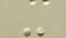-
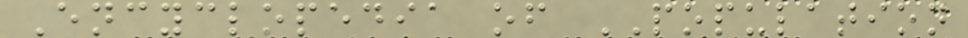Encyclopedia of POPULATION
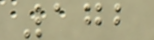172
